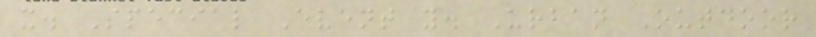x. Special Event y. Urban Outdoor
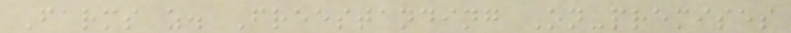Farms z. Freestanding On-premises
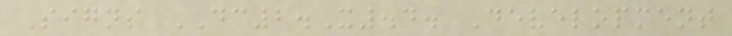Signs DC2.X.4. Development
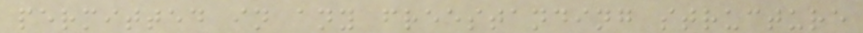permitted in any freestanding structure
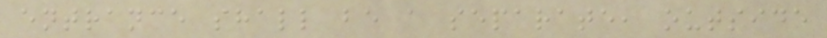entrance shall be a separate, outside
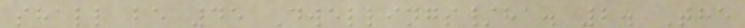shall be 45 Dwellings/ha. 2. The
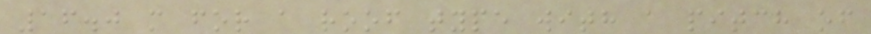16.0 m for a roof type with a pitch of
